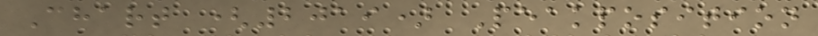Chart (2019) Peakposition
